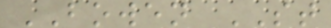BOWEN ST
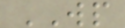WP
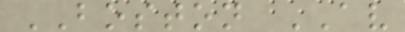BOSTON AV
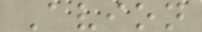Avion
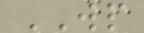WP
